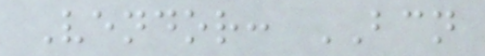Vendor: BCN
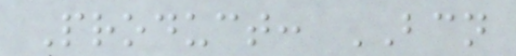Product: BCN
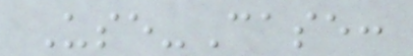Use-Case:
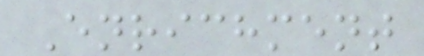Enrichment
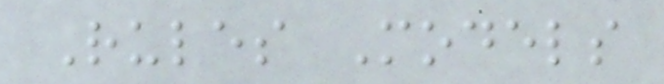Rules Models
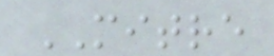MITRE
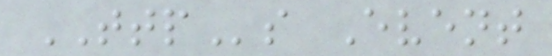TTPs Event
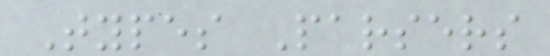Types Parsers
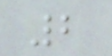2
